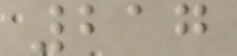217
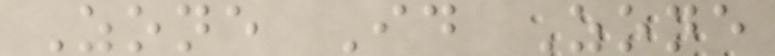Zone Id Zone
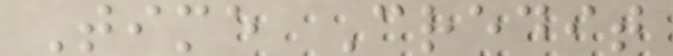Time Credit
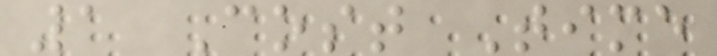1 Cost Time
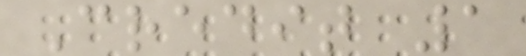Credit 1
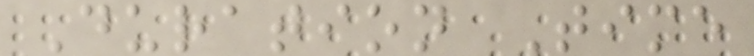Duration Time
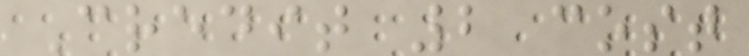Credit 2 cost
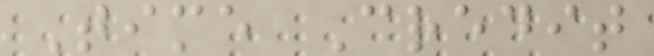Time Credit
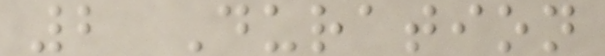2 Duration
